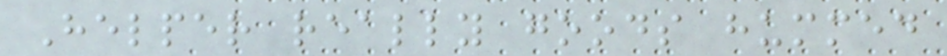Helper really goods hummed
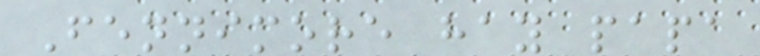Fennimore hay papa
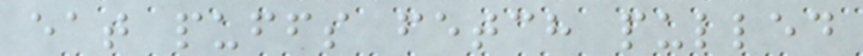eat puffs fetch pulled
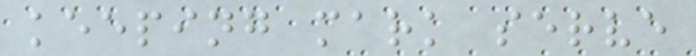keeping mark serve
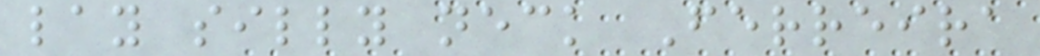lay silly neck Ferreira
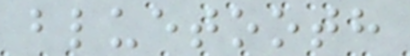bluetooth
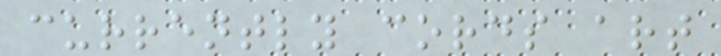currently cords art
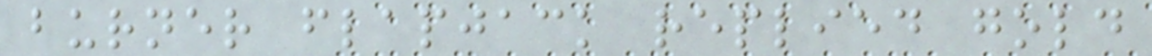burner flapjack replied gold
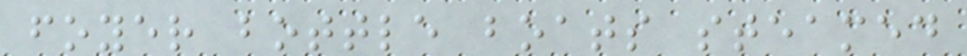foyer bottle boats steamed
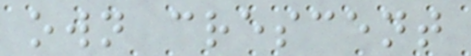own crescent
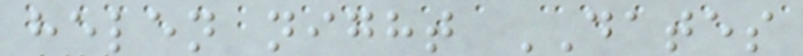helen night DATES
